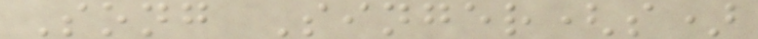Song Singer(s)
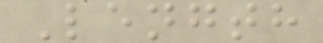Length
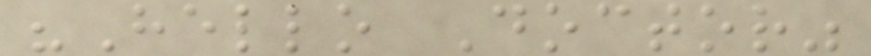"Hello Doctor"
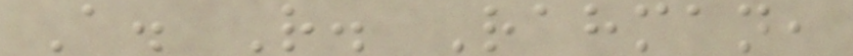A. R. Rahman,
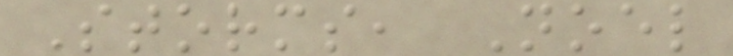Storms, Noel
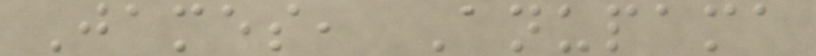James, Anupama
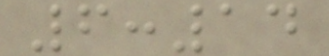6:14
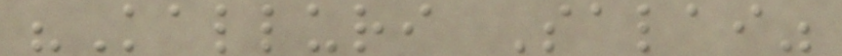"Kalluri Salai"
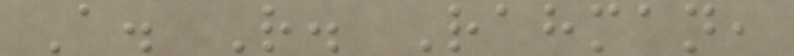A. R. Rahman,
